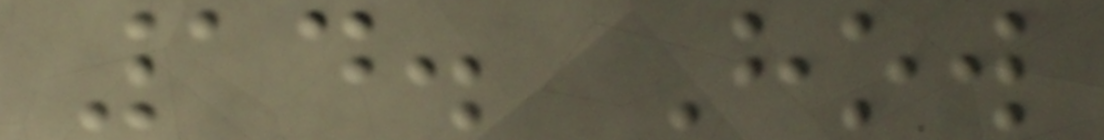14. How
